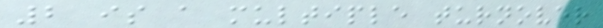2 is a multiple turnover
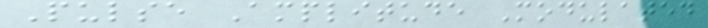Pulse Amplitude Modulated
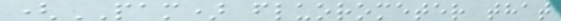(PAM) fluorometer that
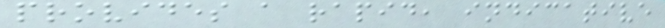provides a rapid, indicative
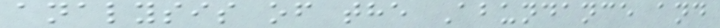analysis of the Abundance and
